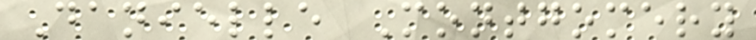Danielle Montgomery
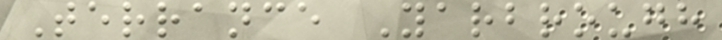Terrance Yarbrough
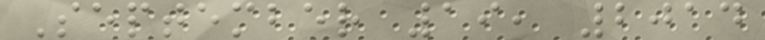September 19, 2014
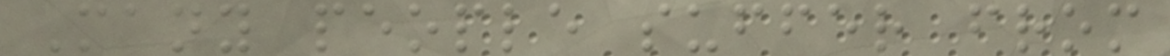Many people suffer from
